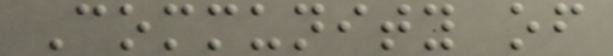Community of
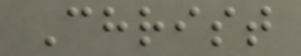Christ
